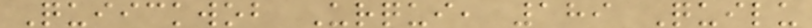Quiickwob Urqui, 189 Quilu
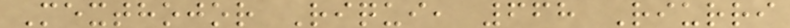Mexthojor Riqui, 668 Riurri
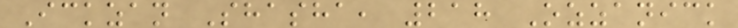Ickzan Shasha, 218 Ozzanick
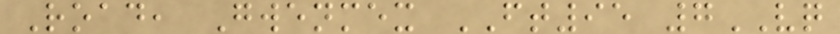Road, Gwenmex FT95 7VQ
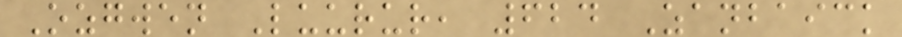Ozgwen Luurur, 624 Zanbaick
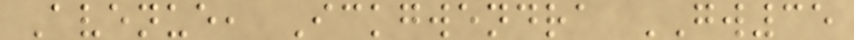Avenue, Ickgwendra GW35
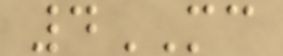4MC
